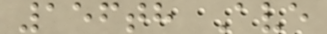156th Ave
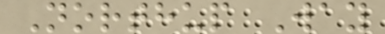Northup Way
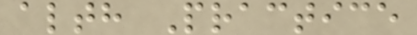alth Practice
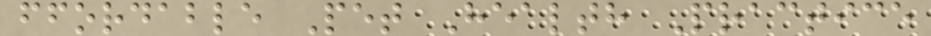ffordable Pet Health Practice
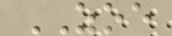ZOE
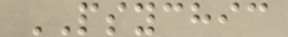PSYCHIC
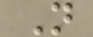N
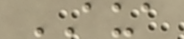AUA
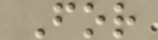For
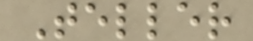Teller
